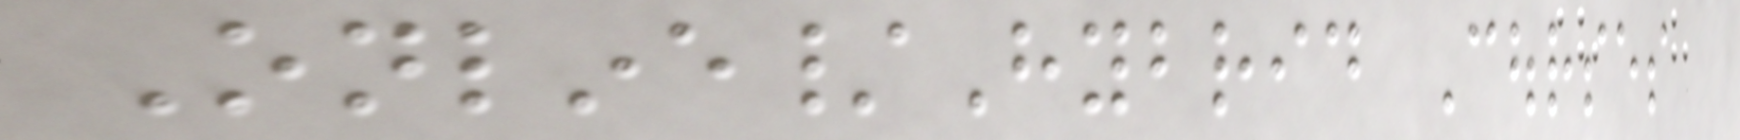Online/Hybrid Courses
